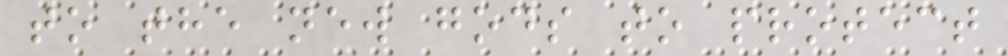to the new gods to protect
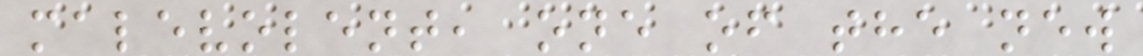malevolent, one of the new
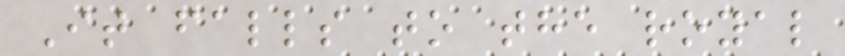It falls to the royal
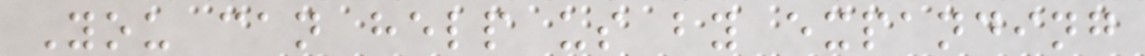You can help us by expanding
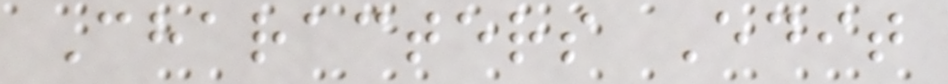Characters Edit
